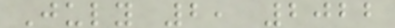July 2, 2022
